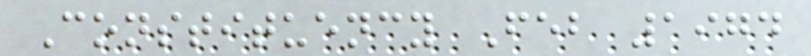Constituency Feb 1974
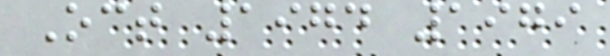Oct 1974 1979
